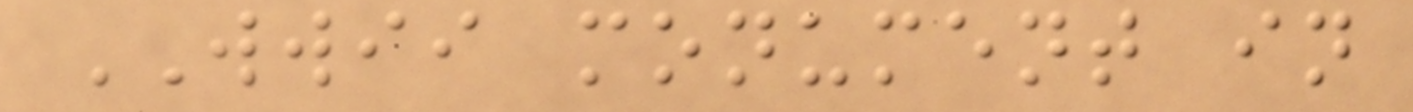WWII monument in
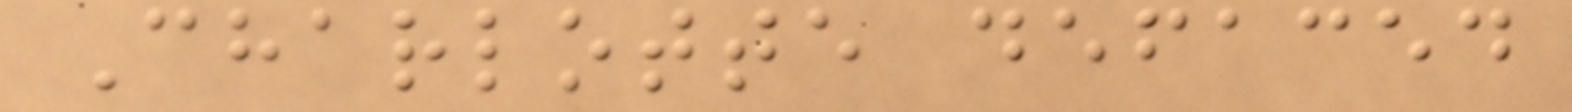Charlotte defaced
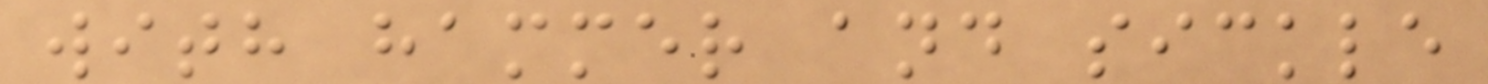with hammer and sickle
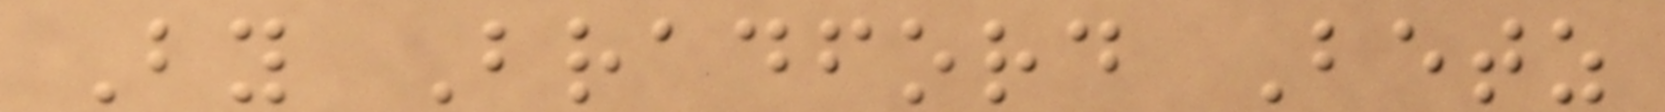By Bradford Betz
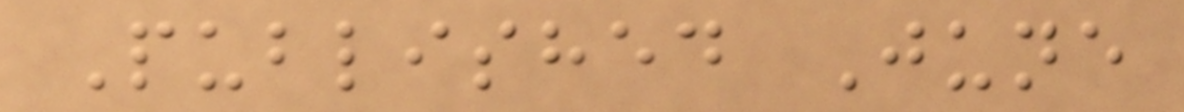Published June
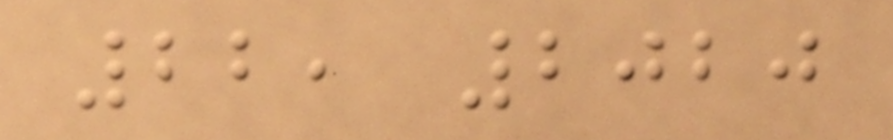22, 2020
